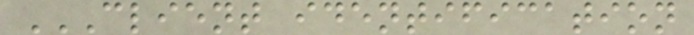CLIENT IDENTIFICATION
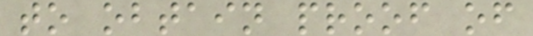to obtain proof of
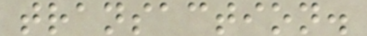transaction.
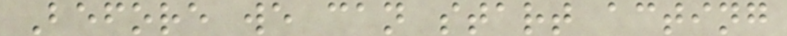Before we can start acting
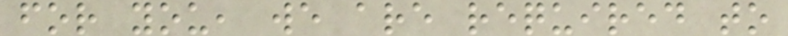for you, we are required to
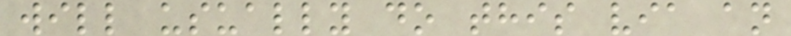will usually do this via an
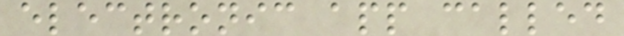electronic app called
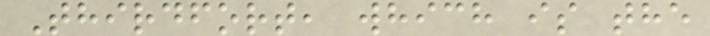Thirdfort, which is the
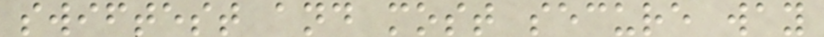swiftest and most secure way
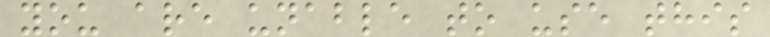you are unable to use this
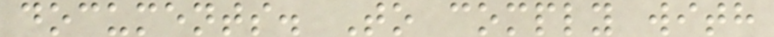documents. To comply with
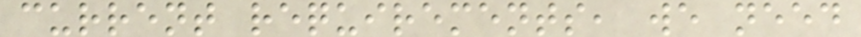current requirements, we need
